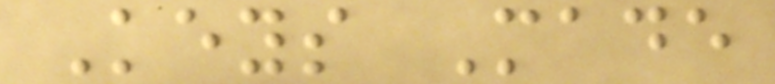Keys Made
